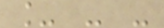_ - -
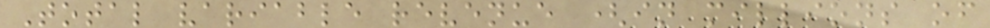Total variable revenue (in millions of
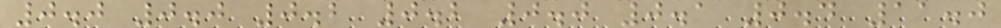0.0 0.0 0.2 0.2 0.0 0.1 0.4 11.0
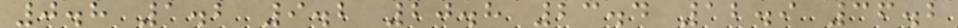0.8 1.2 9.2 20.8 23.4 12.9 36.2
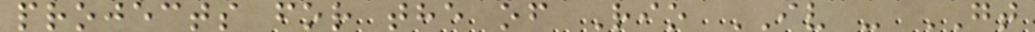projects for the of Rio IV - GT
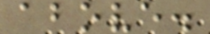above.
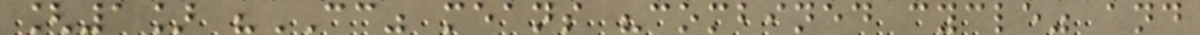[1] "CC" means "combined cycle" and
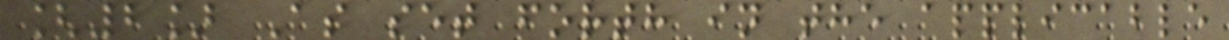[2] As set forth in the applicable
